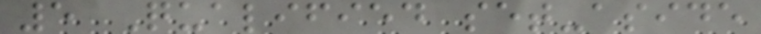5 Qualified set-aside
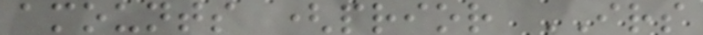amounts (prior IRS
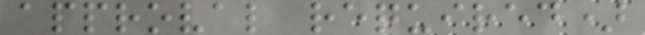approval required)
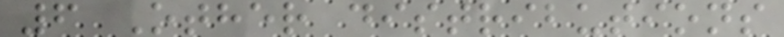6 Other distributions
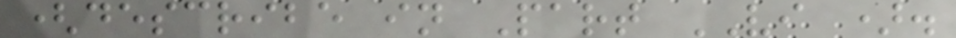(describe in Part VI ).
